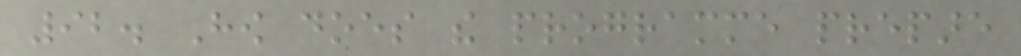92. How does the programme prepare
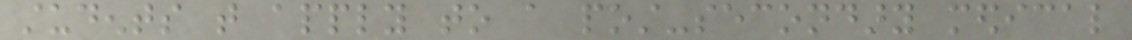students that apply to a post-secondary medical
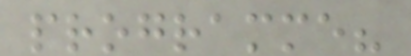programme?
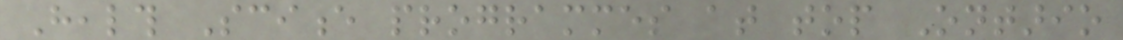Health Science programmes at top Ontario
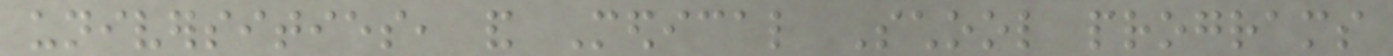universities, and Medical School programs
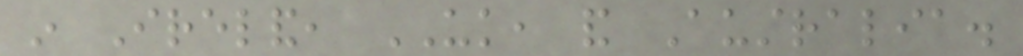in Ireland, UK, and Australia.
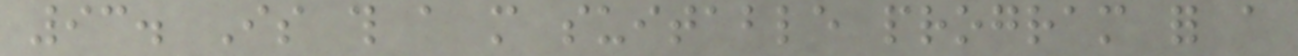93. Is this a more suitable program for a
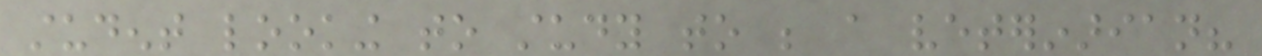student looking to study to be a veterinarian?
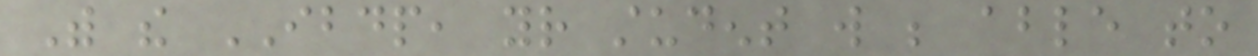With the IBDP, your student will be able to
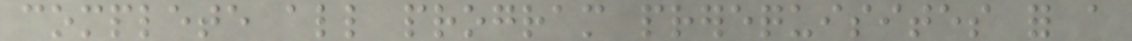complete all program prerequisites for a
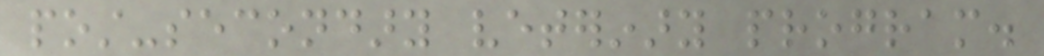post-secondary veterinary program.
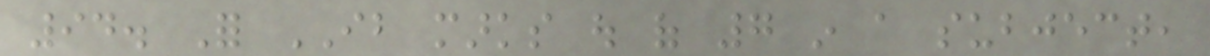94. For IB marks out of 7 in a subject,
